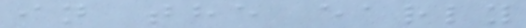in the early
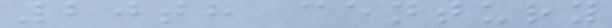20th century
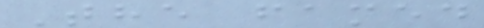The famed
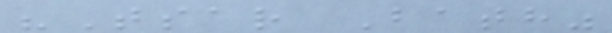"Tsar Bath"
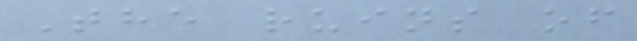The ruins of
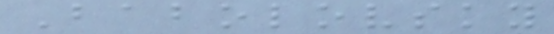Babolovsky
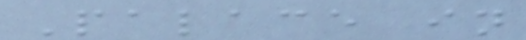Palace in
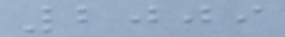2009
